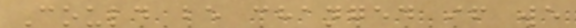Could be changed if we
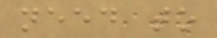need to
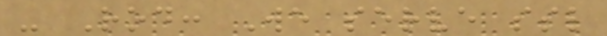- Rod: We serve ssl
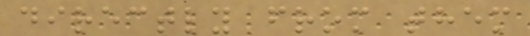directly from them
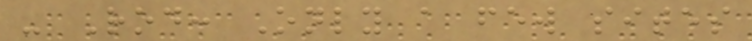- Rod: Only a few sites
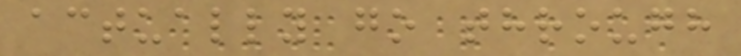actually go through
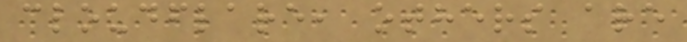cloudflare, others are
